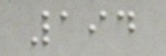194
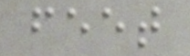feet
